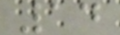14
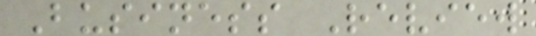Business Review
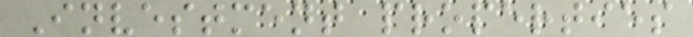Investment properties
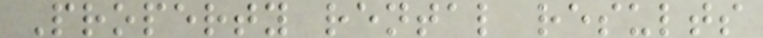Property rental results
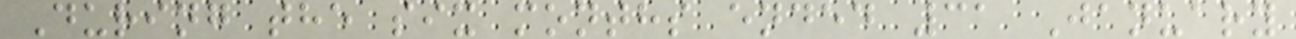During the six months ended 31 January
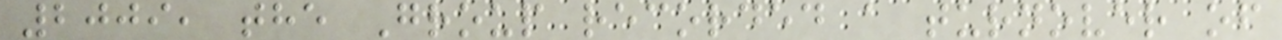2009, the Group recorded a turnover of
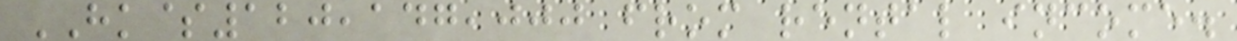HK$120,147,000 from rental income.
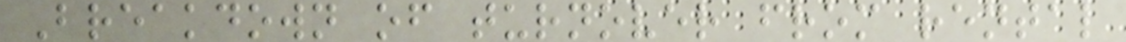Breakdown of turnover from rental
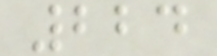224
